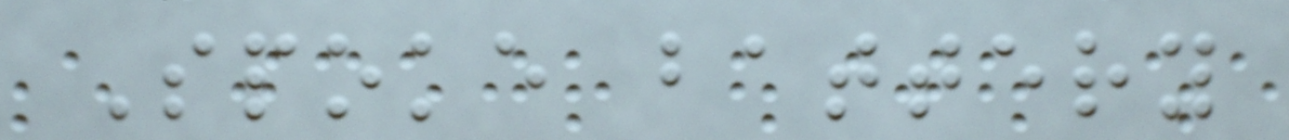Spoke battery
